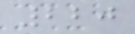220
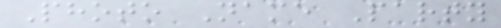Photo Name Party
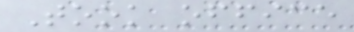Took office
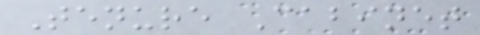Tenure Cabinet
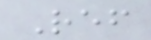Ref
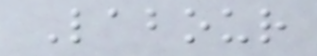Labour
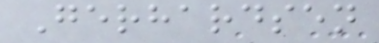Gerhardsen
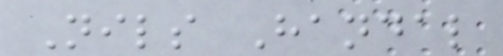Nils Handal
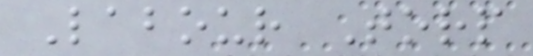Labour Torp
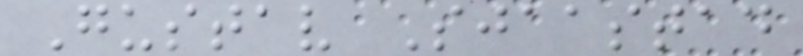Gustav Sjaastad
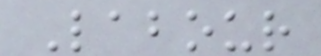Labour
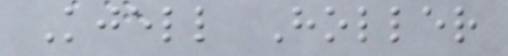Kjell Holler
